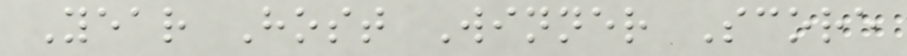Year Host Winner Score
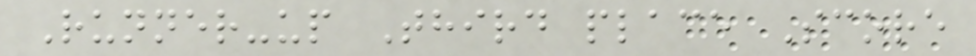Runner-up Third place Score
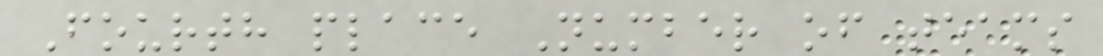Fourth place Number of teams
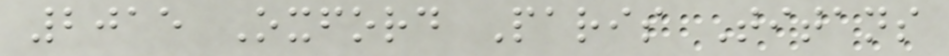2015 Oxford Paris Titans
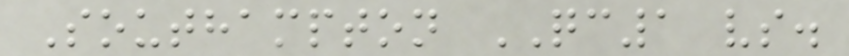Southampton QC1 vs.
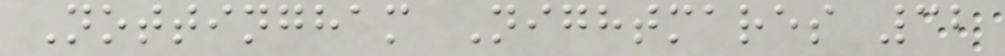Nottingham Nightmares 32
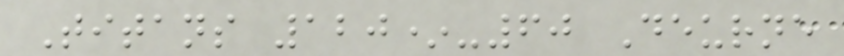Titans 120*-60 Deurne
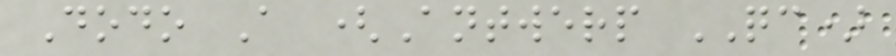Dodo A (Antwerp QC)
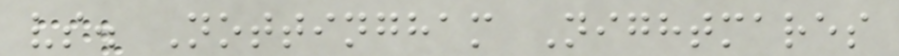vs. Nottingham Nightmares
